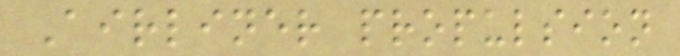Airliner propulsion
